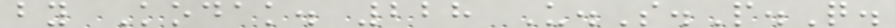by Kodak. 228 U.S.P.Q.
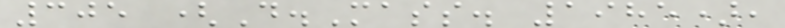305 (D.Mass. 1985),
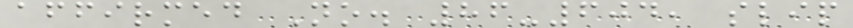affirmed No. 86-604, slip
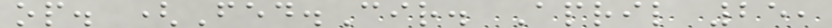op. (Fed.Cir. April 25,
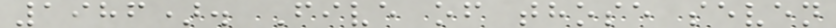1986). Five of those seven
